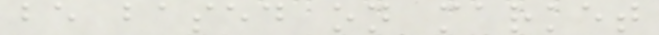be based on market
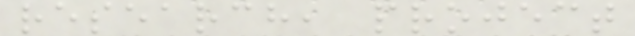research, project
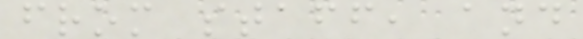from staff, and
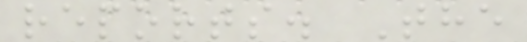reports. The
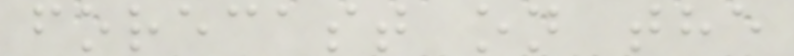forecast on the
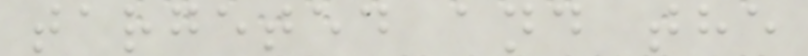targeted and the
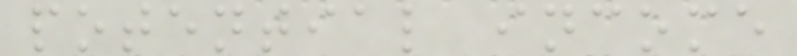potential income
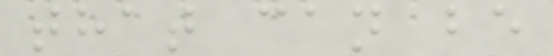that can be
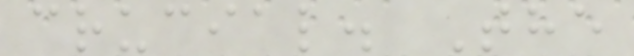crucial. The
